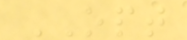OPT
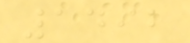1492
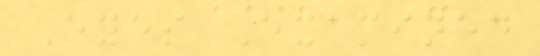Eyes Examined
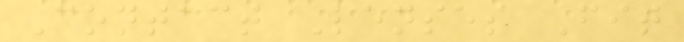Contact Lenses Fit
